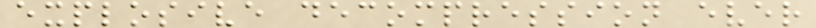explosive decompression ever
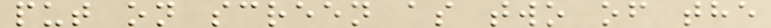put on screen as two of the
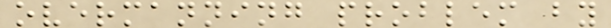overmanning problem by
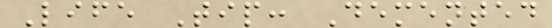Life Tip: Demented
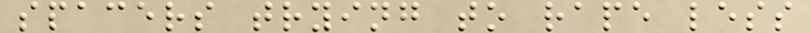spacers trying to rape less
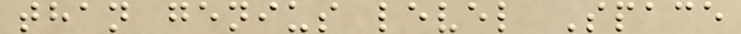than genius level Space
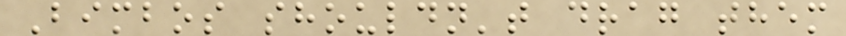Bimbos shouldn't drag them
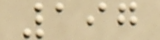197
